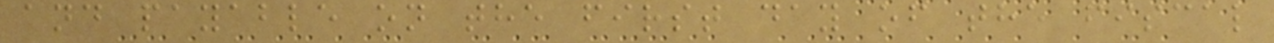and payable on the first day of the fiscal
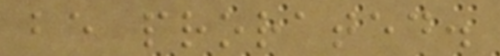be prorated.
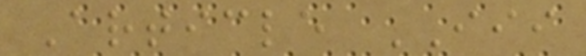Article III
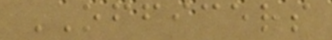OFFICERS
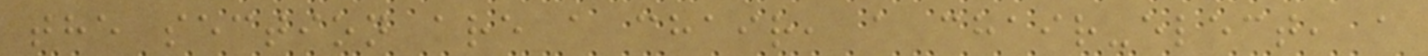the section are a chair, a chair-elect, a
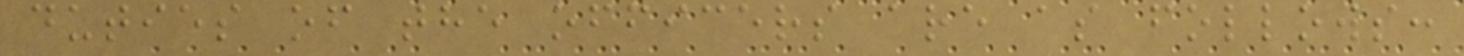duties of the officers are as follows:
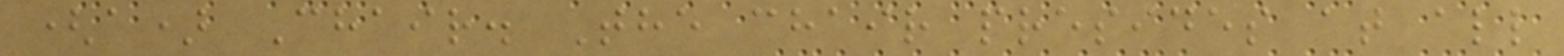(a) Chair. The chair presides at all
